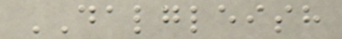DALGLEISH
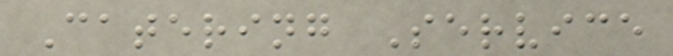Catering Service
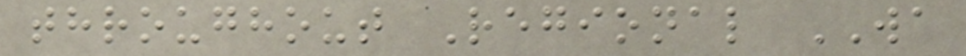throughout Regional WA
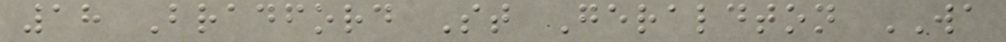18 Bradford St Geraldton WA
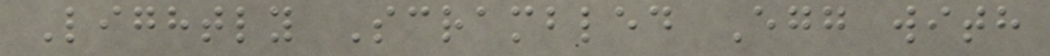Lightly Scrambled Egg with
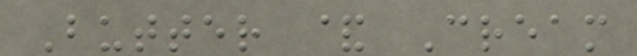Butter & Cream
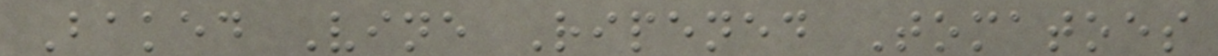Baked Vine Ripened Tomatoes
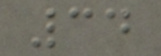34
